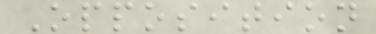Opposition
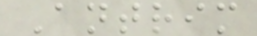Antrim
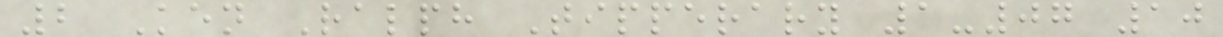2 Ken Ralph Tipperary 1-07 10
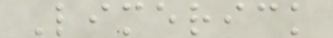Limerick
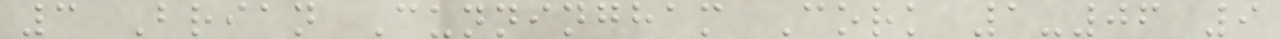3 Brian Cunningham Cork 1-06 9
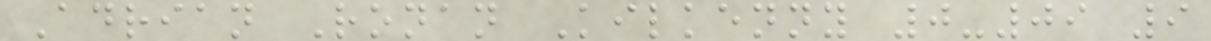Adrian Ronan Kilkenny 0-09 9
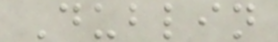Dublin
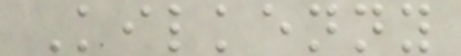Kilkenny
